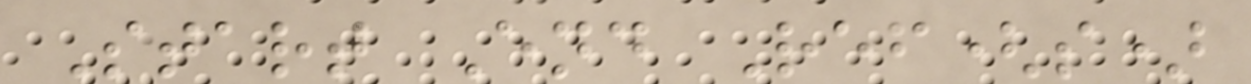Start End Ref(s)
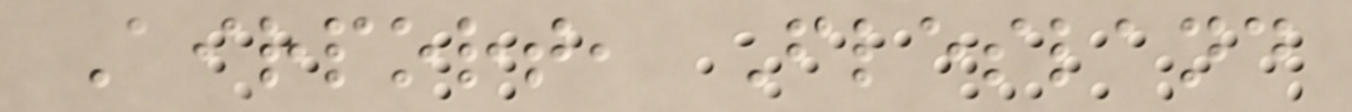Airport, Flesland
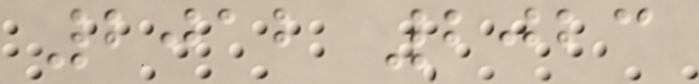2012 2023
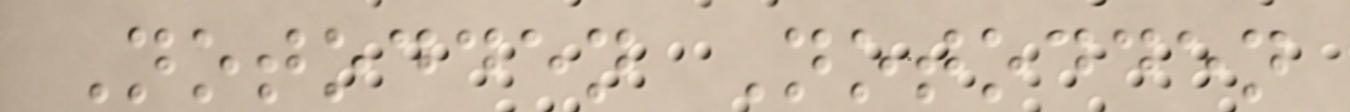Notodden Notodden
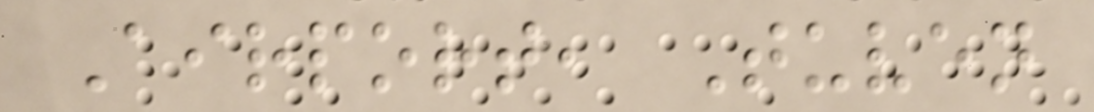Airport, Tuven
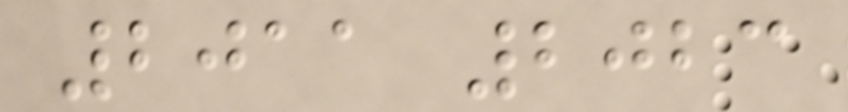2011 2023
